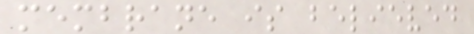membrane is believed
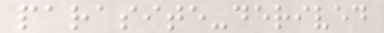parasite-derived
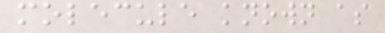molecule known as
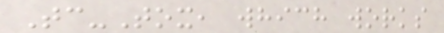Tc-Tox, which works
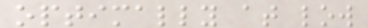optimally at low
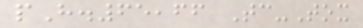pH.65,66 Tc-Tox
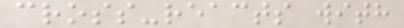cross-reacts with
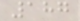187
